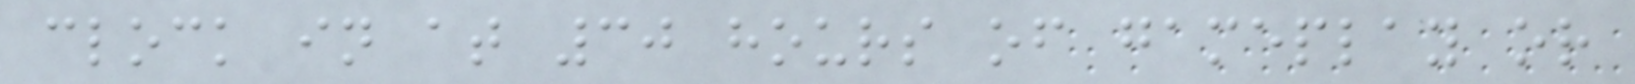clock in at 30 hours of gameplay or
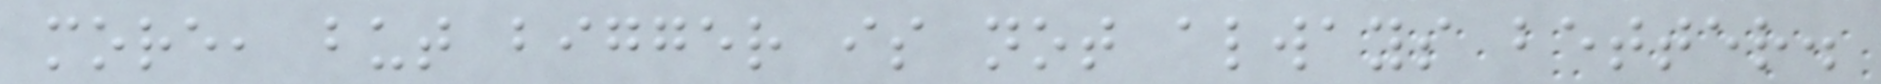more, but bigger is not always better.
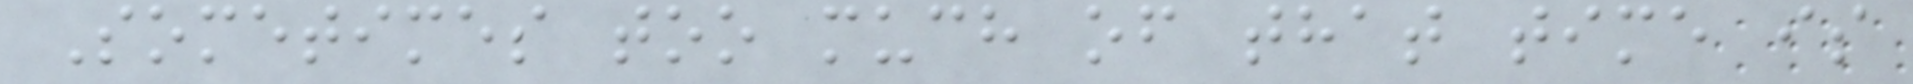Sometimes too much of that time is
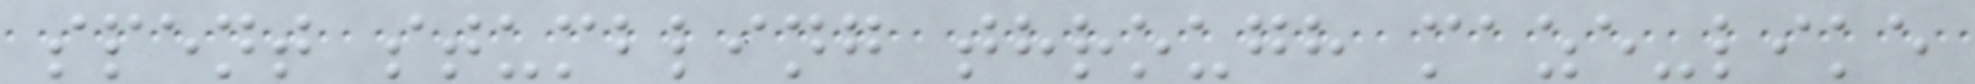spent stumbling through maze-like
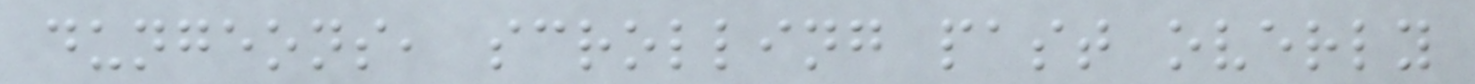dungeons, scrolling past overly
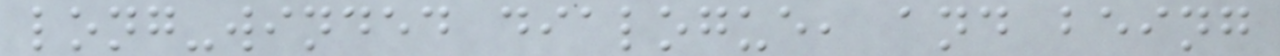long-winded dialogue, and being
